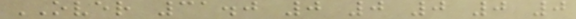OVER 31.0 0 0 0 0 0
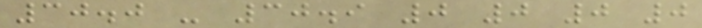30.0 - 30.9 0 0 0 0
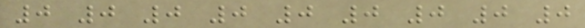0 0 0 0 0 0 0 0 0
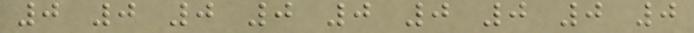0 0 0 0 0 0 0 0 0
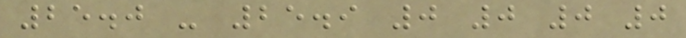25.0 - 25.9 0 0 0 0
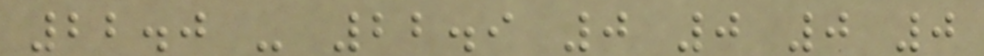22.0 - 22.9 0 0 0 0
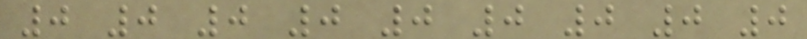0 0 0 0 0 0 0 0 0
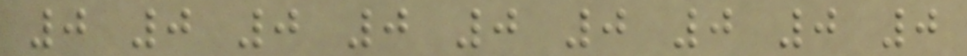0 0 0 0 0 0 0 0 0
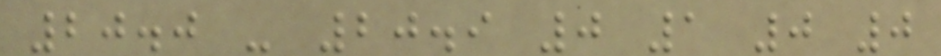20.0 - 20.9 0 1 0 0
